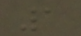1
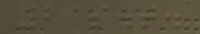2 s.t.
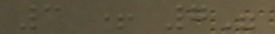3 + 7"
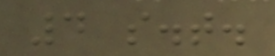4 s.t.
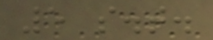5 s.t.
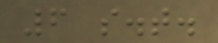6 s.t.
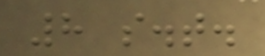8 s.t.
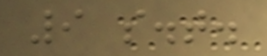9 s.t.
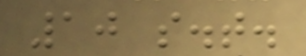10 s.t.
